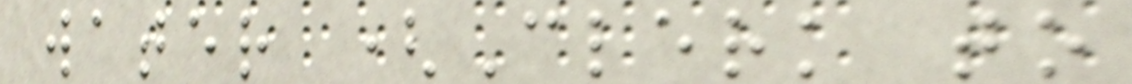water (Clerk to
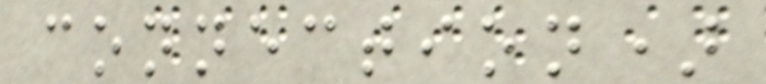connection)
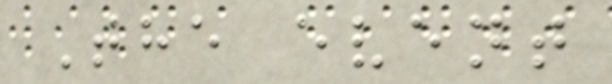The event
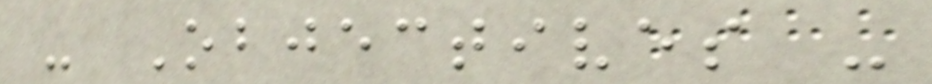- Objectives -
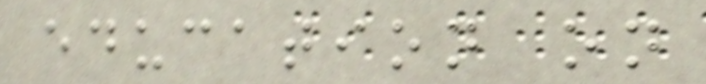education on
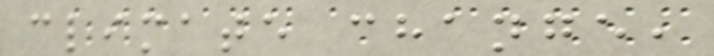climate change,
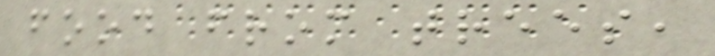food from trees,
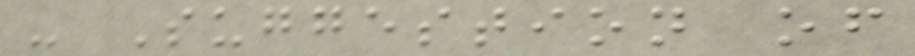- Suggestion of
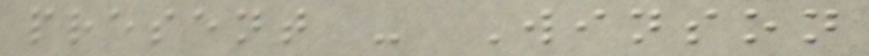present - Winson
